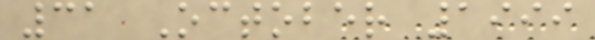31 October 1999
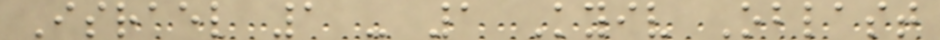Israel 1 - 1 Kyiv Oblast
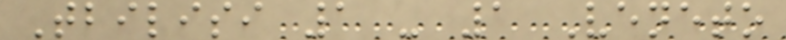Tbilisi 1 - 1 Veneto
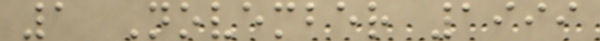1 November 1999
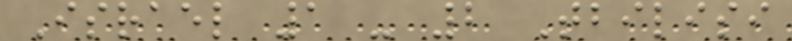Israel 1 - 2 Tbilisi
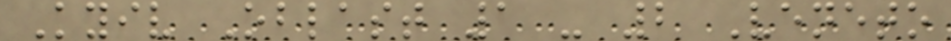Kyiv Oblast 1 - 2 Veneto
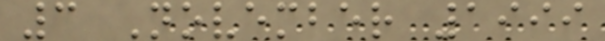3 November 1999
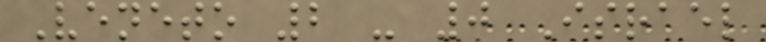Veneto 2 - 0 Israel
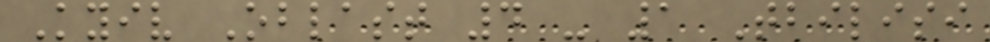Kyiv Oblast 4 - 1 Tbilisi
